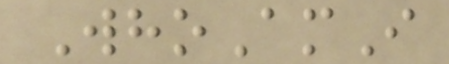WhoAmI
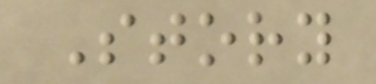Story
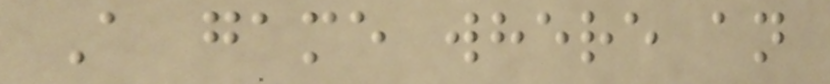A game where an
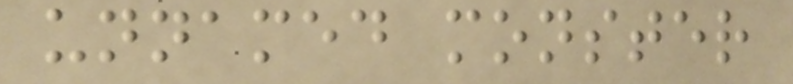unnamed monster
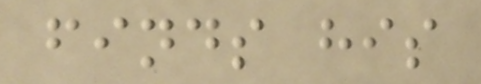finds his
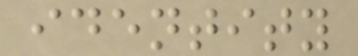identity
